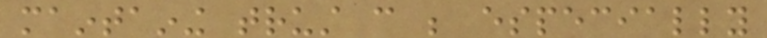maintaining trust can be especially
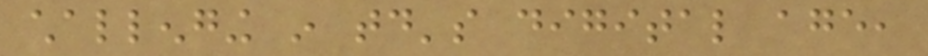challenging in today's digital age,
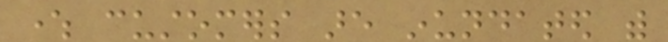where customers are inundated with
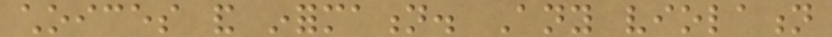choices and information. Any violation
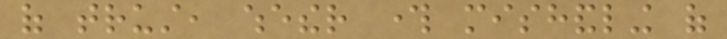of trust, whether through mishandling of
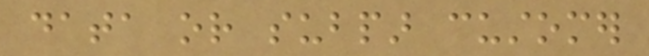data or subpar customer
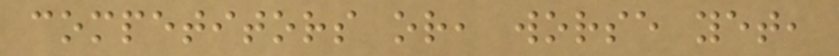competitors or, worse yet,
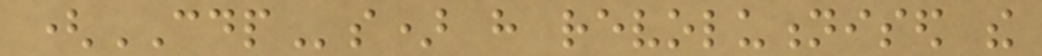(CDPs) have revolutionised the
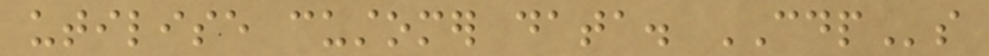utilise customer data. CDPs
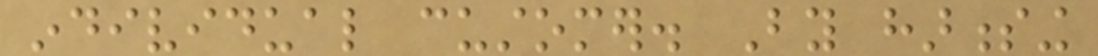individual customer. By harnessing
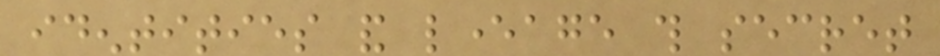identities and leverage this secret
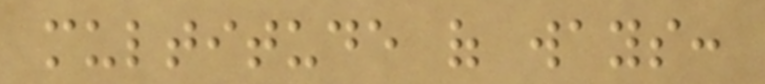multitude of ways:
